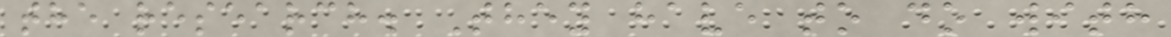the research. They have to do with
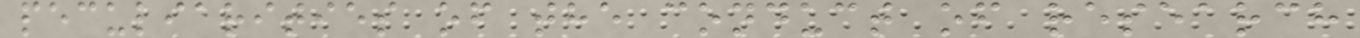peculiarities of the conduct of research
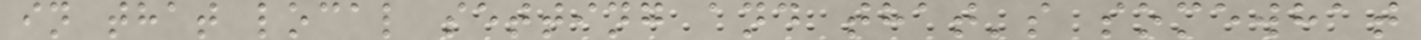in that local setting and that's somewhat
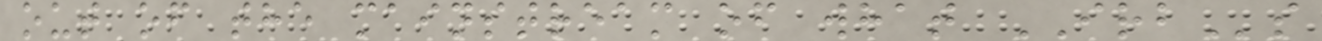out of the mainstream of what IRBs
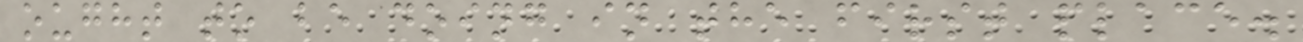ought to be doing in the first place.
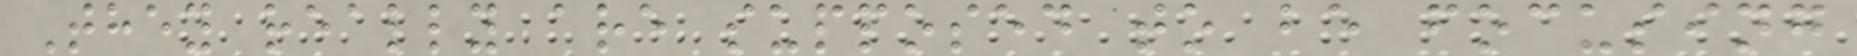They really are supposed to be focusing
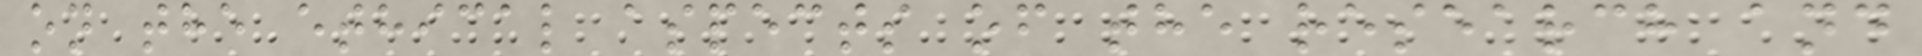on the ethical aspects of the research and
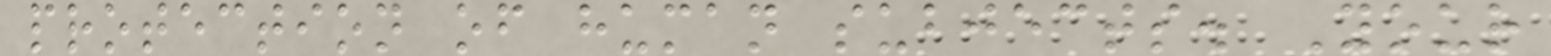protection of human subjects. Your
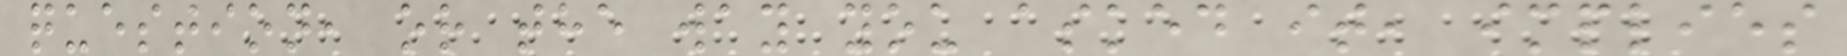question, or the way you asked it, implies
